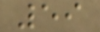59
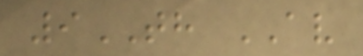9TH AV
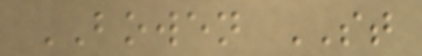BOWEN ST
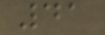41
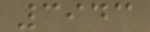3943
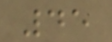45
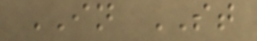IN ST
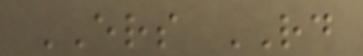ERS RD
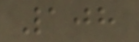108
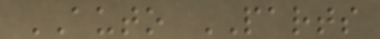AUTO PARTS
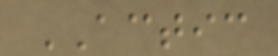ACTIC
